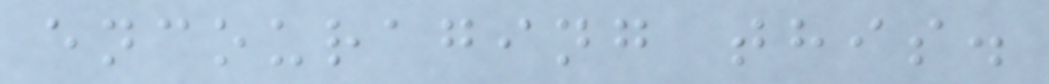encouraging this.
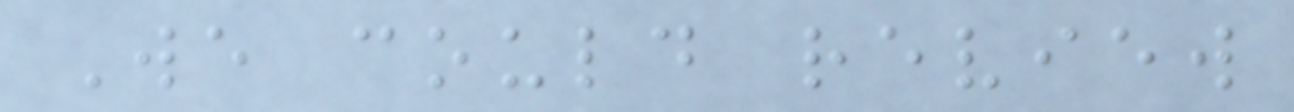We could review
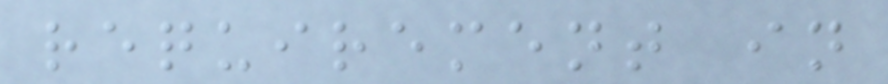requirement in
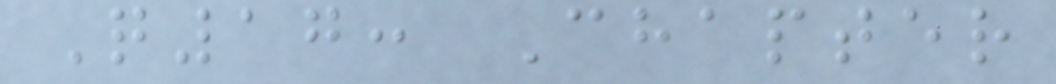Q17: Chapter
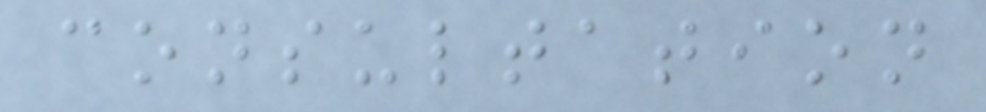consultation
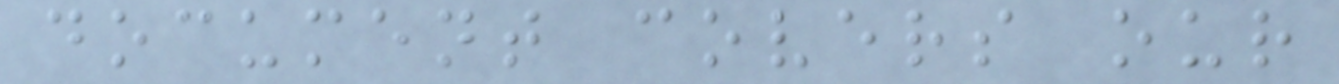document covers our
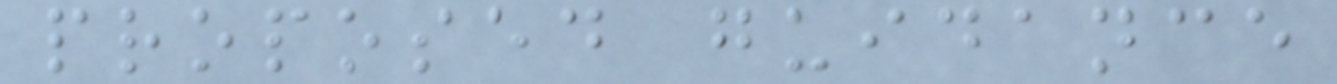proposed guidance
